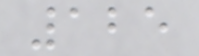125
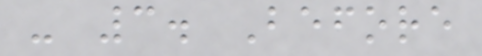- 3. Before
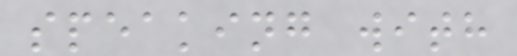speaking with
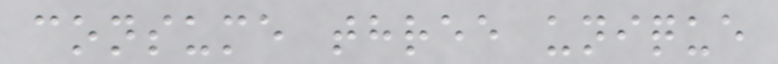consume three unique
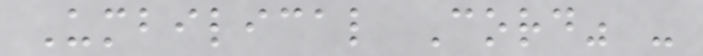Umbilical Cord" -
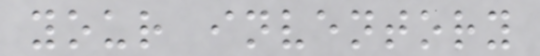your inventory
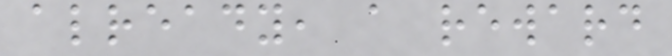already, a reward
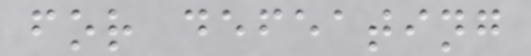for defeating
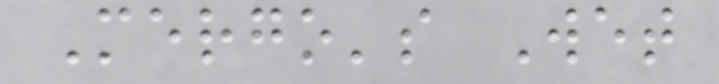Mergo's Wet
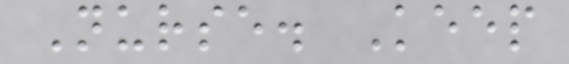Nurse. Keep
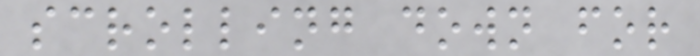scrolling down for
